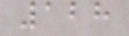128
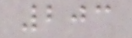203
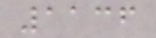1136
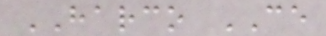HARCO CE
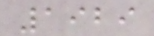1929
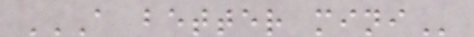A BETTER MINI
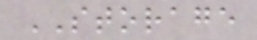STORAGE
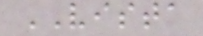VISTA
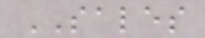SALES
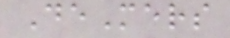DeMers
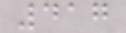417
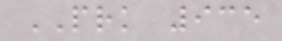PRK 935
